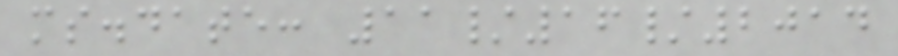ms.date: 11/16/2014
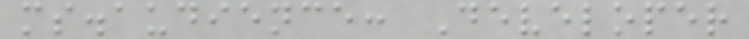ms.audience: Developer
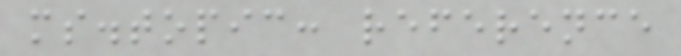ms.topic: reference
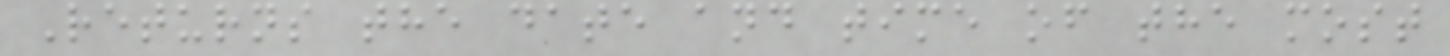Returns the date and time of the most
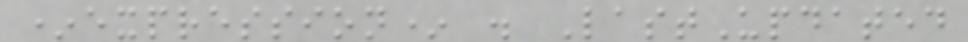*expression* . LastUpdated
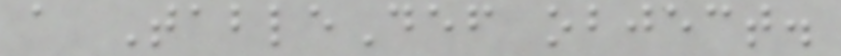a TableDef object.
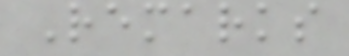Remarks
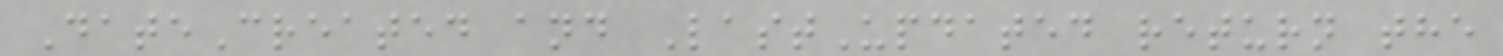DateCreated and LastUpdated return the
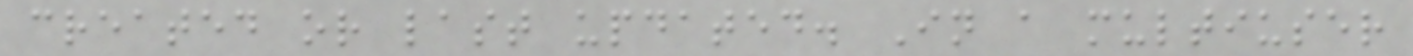created or last updated. In a multiuser
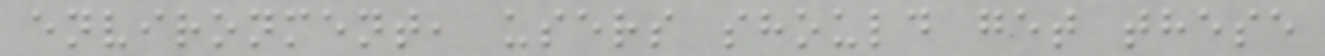environment, users should get these
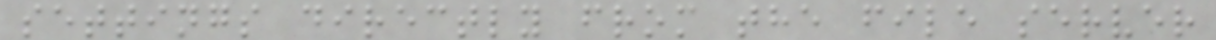settings directly from the file server
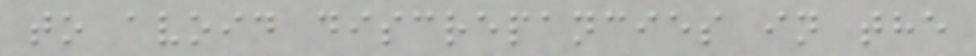to avoid discrepancies in the
